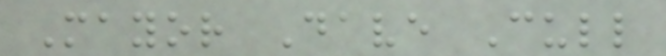Mayor Dave Cull
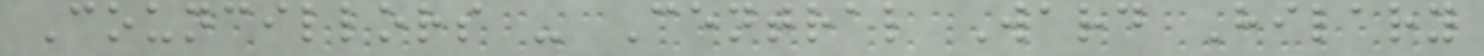Councillors - Central Ward Hilary
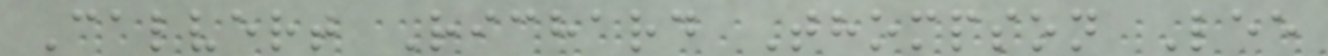Calvert Richard Thompson Lee
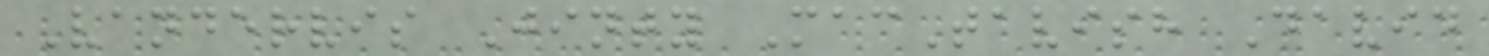Vandervis Jinty MacTavish David
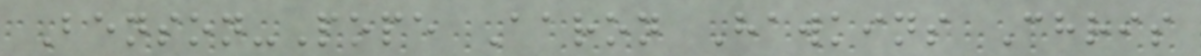Benson-Pope Aaron Hawkins Chris
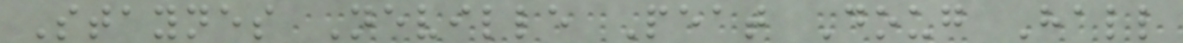Staynes Neville Peat Doug Hall
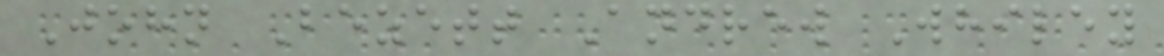John Bezett Andrew Whiley
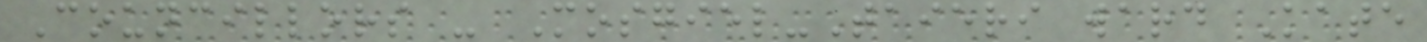Councillors - Mosgiel-Taieri ward Kate
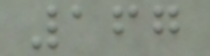167
